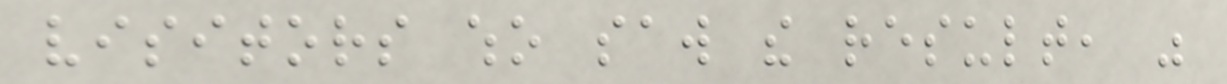visitors who saw the result, was
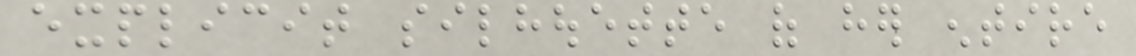explicit silhouette of her entire
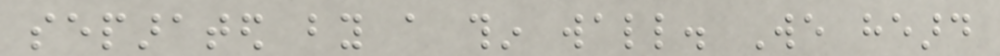separated by a thin wall. We heard
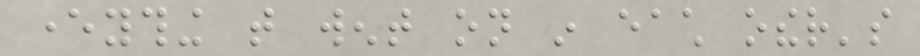everything that went on in each other's
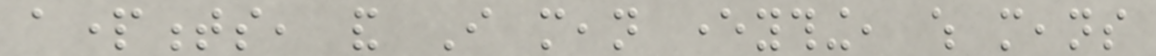apartments, and I mean everything, which means
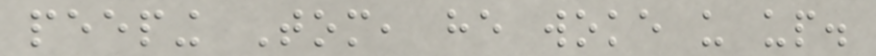peeping Tom, he woke us up.
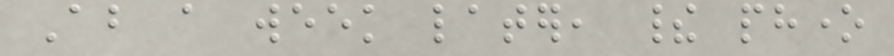About a week later, their phone
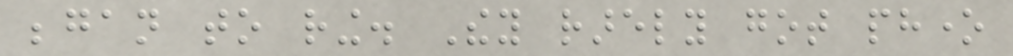began to ring. They rarely got phone
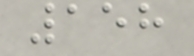158
